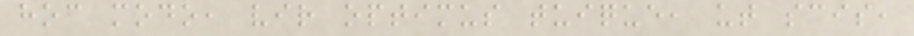hoc modo, vir optimus tuique, ut scis,
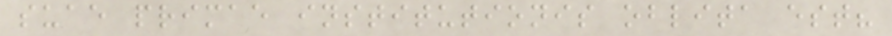suae primae institutionis oblita est?
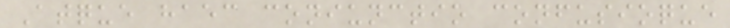Atque haec coniunctio confusioque
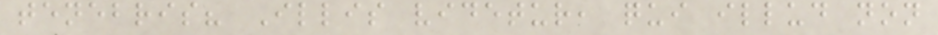tenebris? Illis videtur, qui illud non
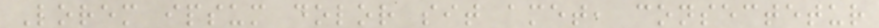Lorem ipsum dolor sit amet, consectetur
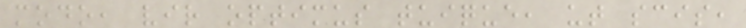modo, vir optimus tuique, ut scis,
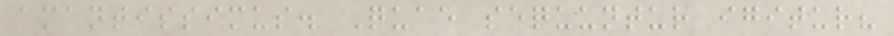amantissimus. Quae sequuntur igitur?
